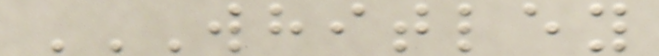WHITLEY
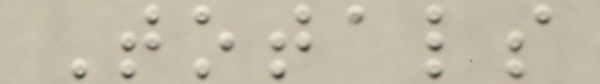Totals
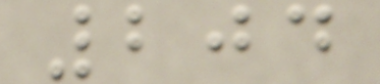204
